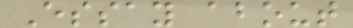Essay about
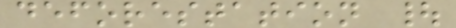deforestation |
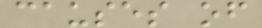causes of
